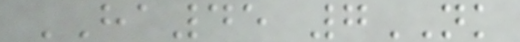HA45 7NK
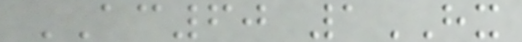AC60 1HX
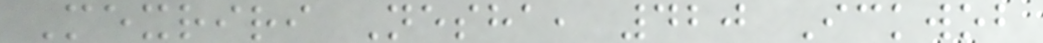Mexriri Nesha, 420 Ickwob
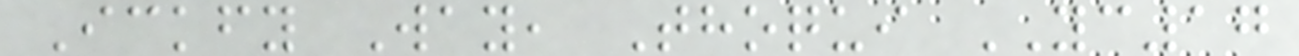Ickfy Way, Thoqui YC17
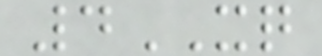4XQ
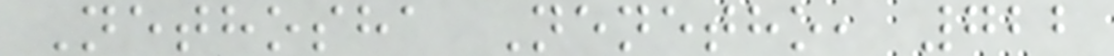Nethosha Nenetho, 722
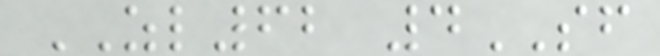ZL62 4SF
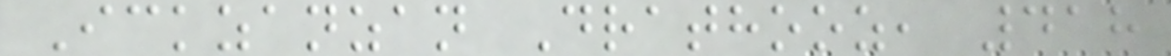Ickzanzan Drathooz, 418
